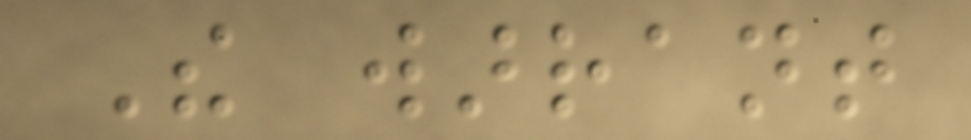The warrant
